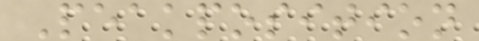Peakposition
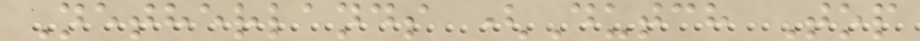Netherlands (Dutch Top
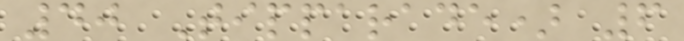40 Tipparade) 6
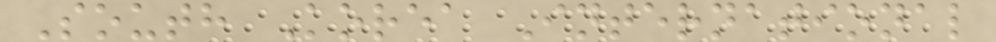South Korea International
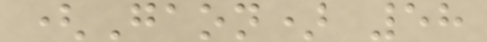(Gaon) 58
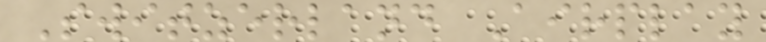Switzerland Airplay
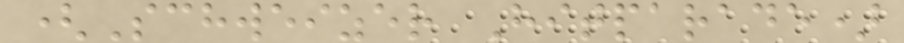(Schweizer Hitparade)
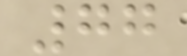77
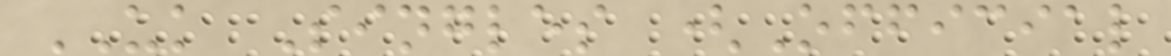UK Singles (Official
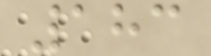183
